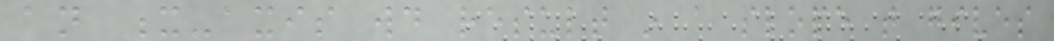an x-axis would result in a slope that gives
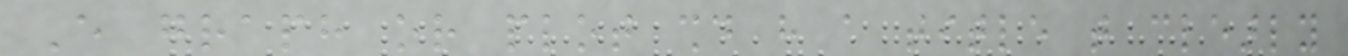Every graph or plot should have a title that clearly
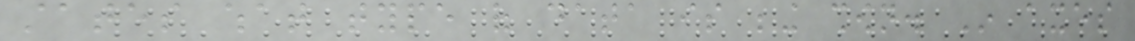states what type of data is being shown. In axes
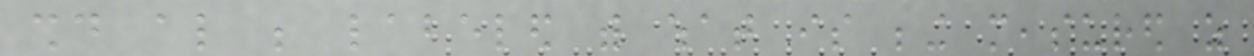should also be labeled with what is being measured as
